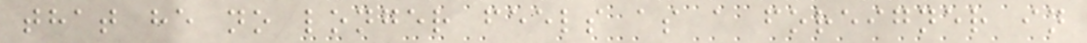that he no longer feels as a foreigner in
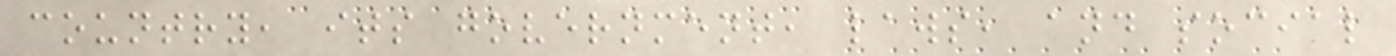country, its government, laws, and social
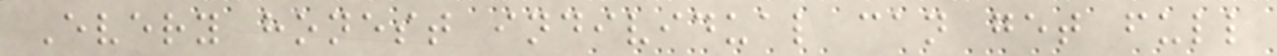Every honest individual can get full
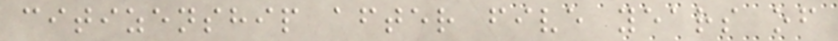citizenship after five years of
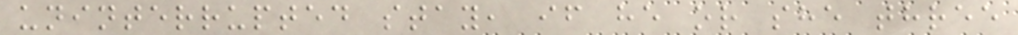uninterrupted stay, if he or she three
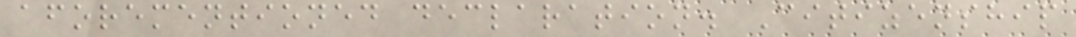aforementioned declaration. Citizenship
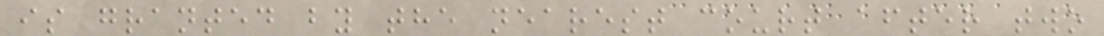is granted by the nearest court after two
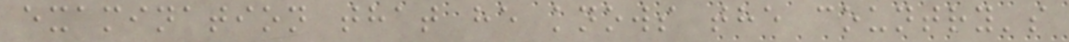examination that he knows the country's
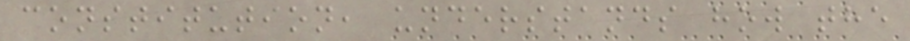constitution, understands how the
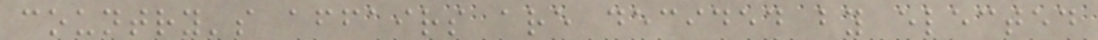country's affairs are decided by elected
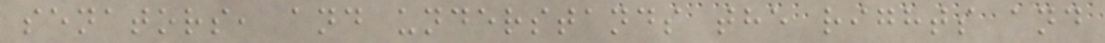senators, and understands the rights and
